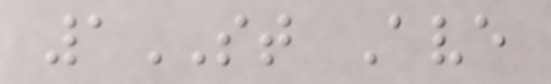1ST Ave
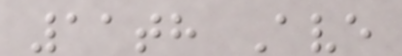11th Ave
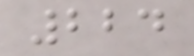224
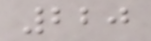220
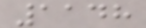1148
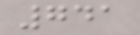741
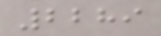2289
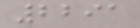2291
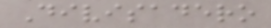Divisadero
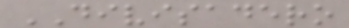DIVISADERO
